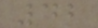42
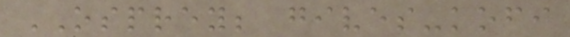OSPREY; gives-kofi
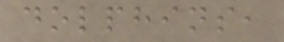dolphins,
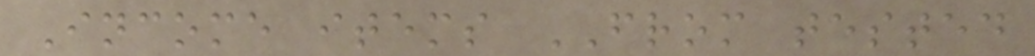Income items FROM tested
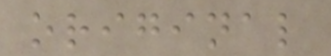original
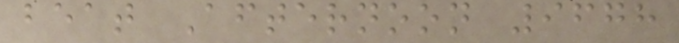beat Afternoon 9678
